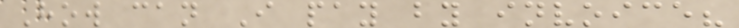How can I pay by invoice?
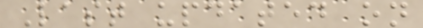Last updated on
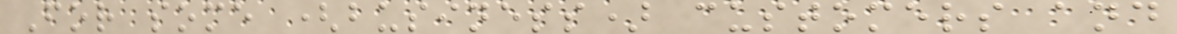For some (business) customers and
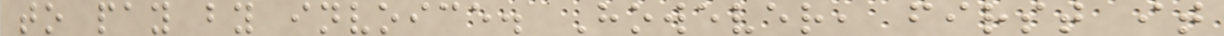to pay by invoice. However, first it
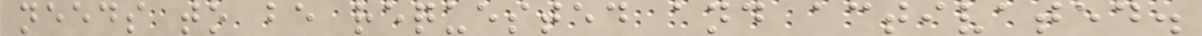needs to be requested and activated.
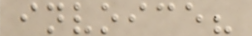invoice?
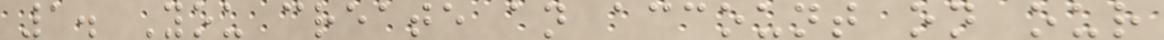1. You create an account on our
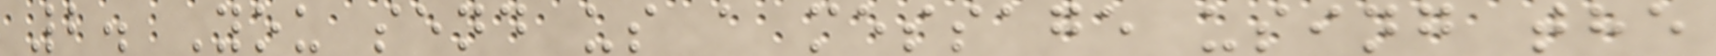2. You send us a message using the
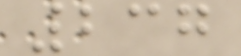237
